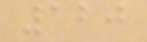120
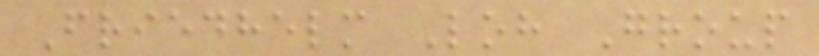Friedhelm Loh Group
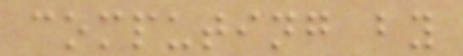computing by
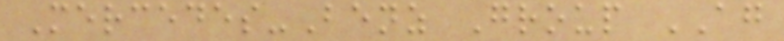Mercedes-Benz Group AG
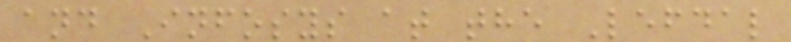and Infosys at the Lefdal
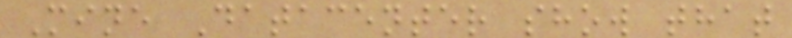Mine Datacenter show that
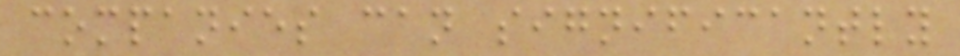companies can significantly
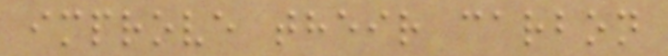improve their carbon
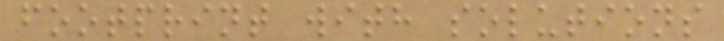footprint with solutions
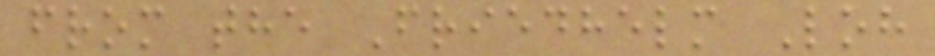from the Friedhelm Loh
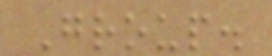Group.
